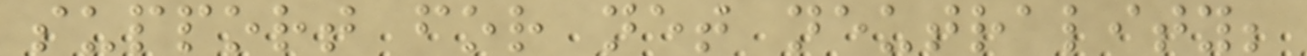support for net neutrality;
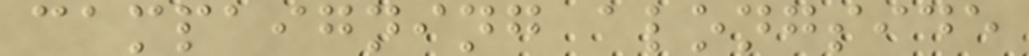campaigning alongside
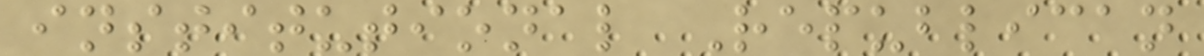institutional Republican
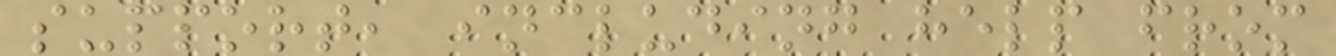support, including help from
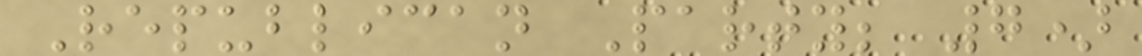Republican Party; 7)
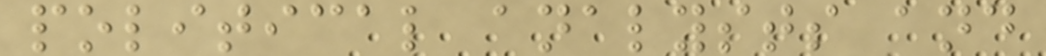political analysts and
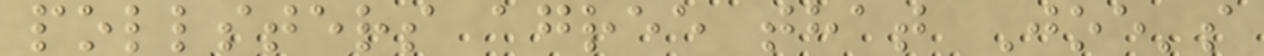pollsters agree that Joe's
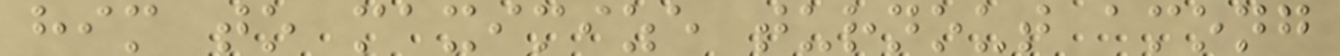him to maximize turnout among
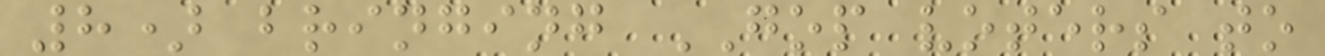8) bringing GOP voters to
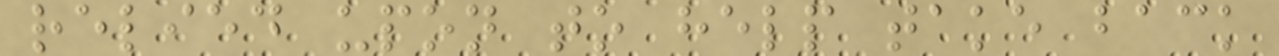relied upon to help take back
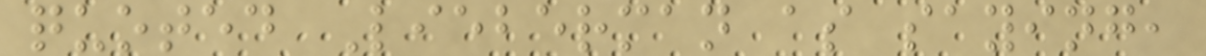quoted Lieberman as saying,
